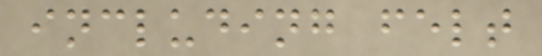including felt
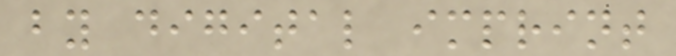by digital imprint
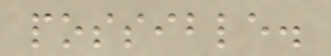possible.
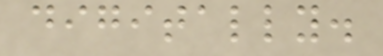digitally.
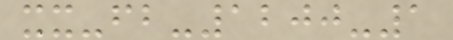xx-fb-1200-1
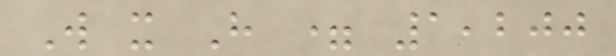W x H = 1,200
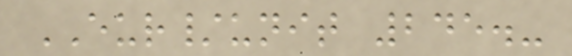EUR/unit 245.-
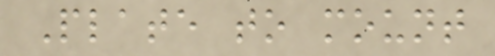Plate to mount
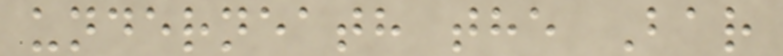underneath the Bar
